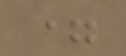=
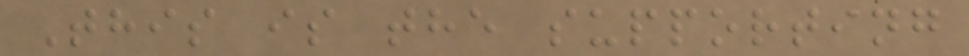This is the supporting
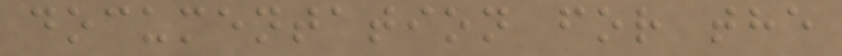documentation for the
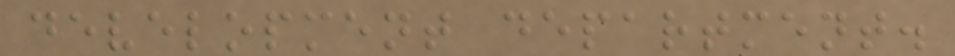development department.
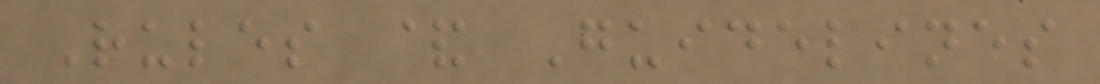Rules & Guidelines
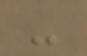-
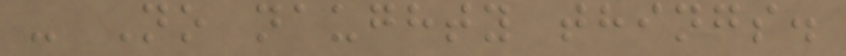- No naughty things.
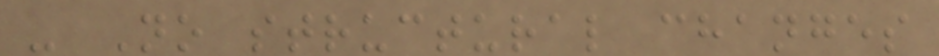- No structural changes
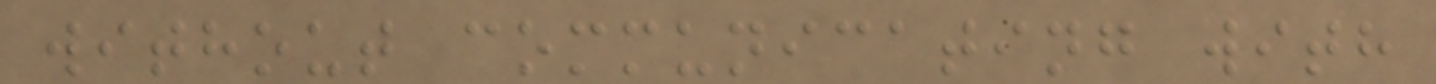without communicating with
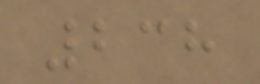238
